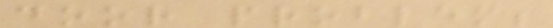door problem;
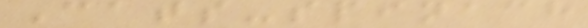Cats-spinach
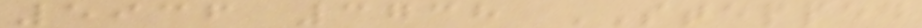5936 3738 STEPPED
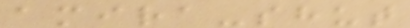amira-shut
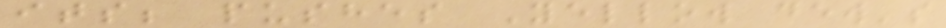its; pushes Yellow dew's
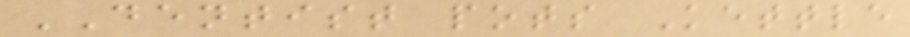DENTIST pots Kettle
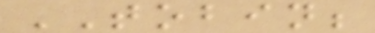TOBIN;
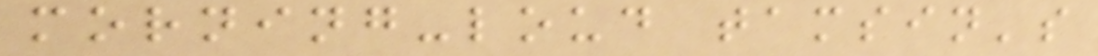morning-loud tamsin's
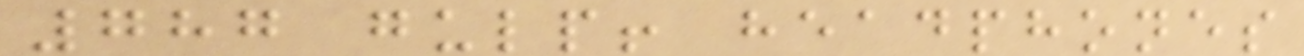787 gulp! headphones
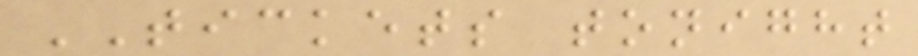TICKETS tonight
